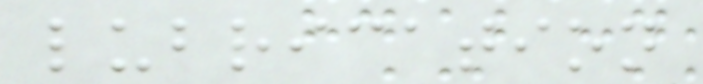lubrication
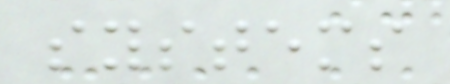systems
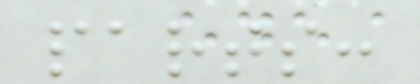parts:
